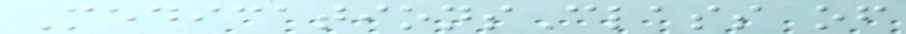MedicationsClass of
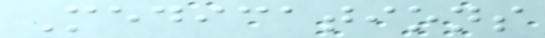Medications
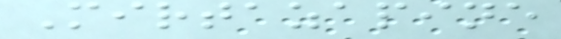Mirtazapine
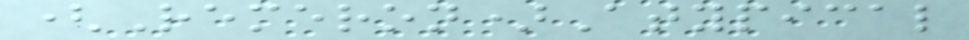(Remeron)Atypical
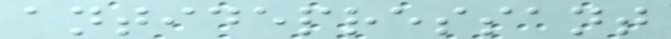antidepressant
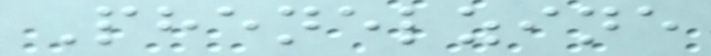Phenelzine
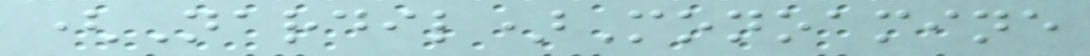(Nardil)Monoamine
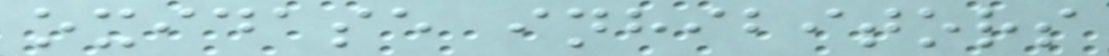oxidase inhibitors
